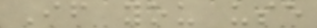If you use
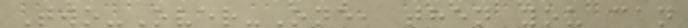Two-Over-One, then you can
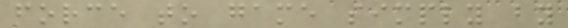force to game simply by
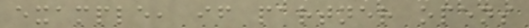example, if partner opens
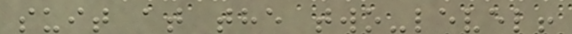suit at the two-level!
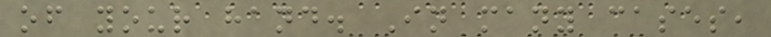of your hand. In many cases,
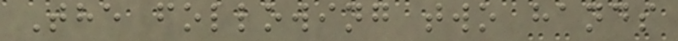The following two hands
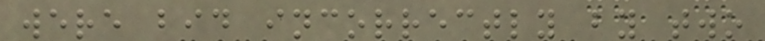were bid incorrectly by two
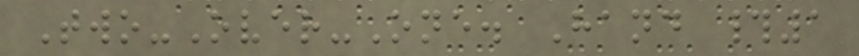Two-Over-One. Hand #1
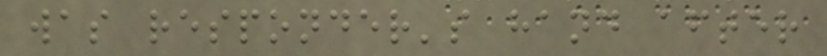was responder's hand after
